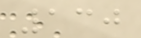130
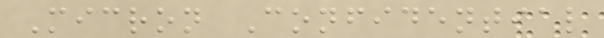Micron Confidential
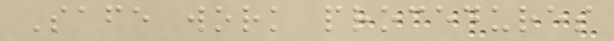Safe work procedures
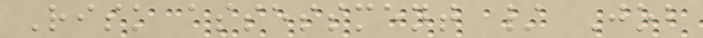Risk assessment / Job
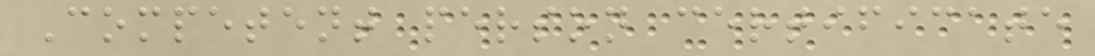Competent person certificate
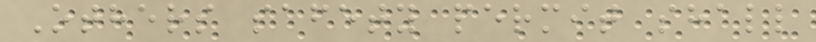Others safety permit shall
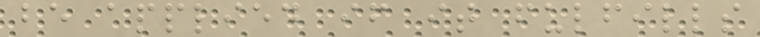be applied if it fulfills
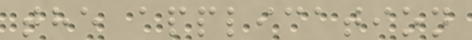the application
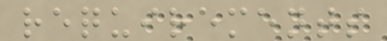requirements
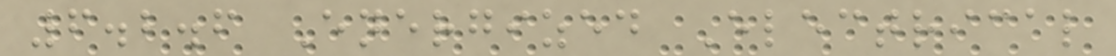6.2.6 Energized Electrical
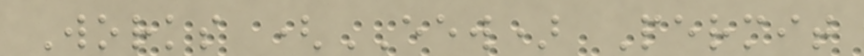Works (EEW) Permit
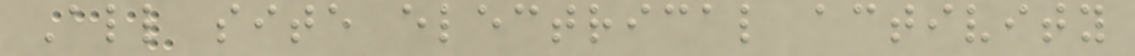All site electrical activity
